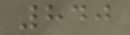840
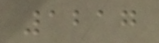1217
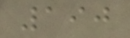190
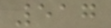517
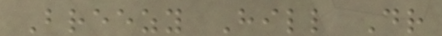Breezy Hill Dr
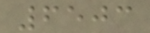6503
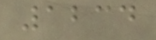1234
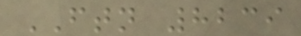FTN 8239
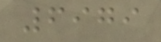6979
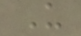U
